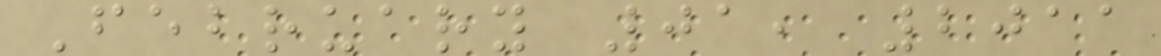February 01, 2011
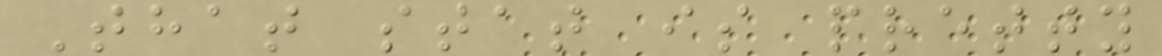That stat is pretty
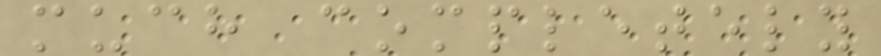much completely
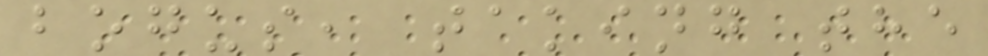bogus, taking the
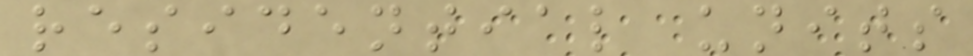residential units
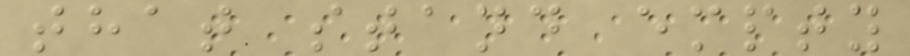that stand empty
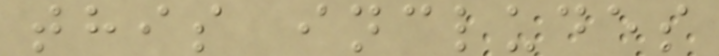this includes
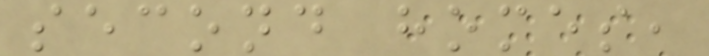second homes,
